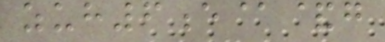zuh6e@&g
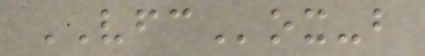VFCox-b
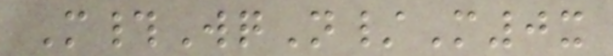M#WqN/M0x
